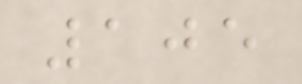105
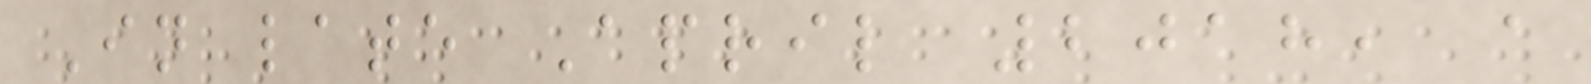In late April 2018, a
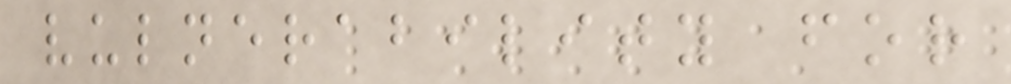vulnerability for
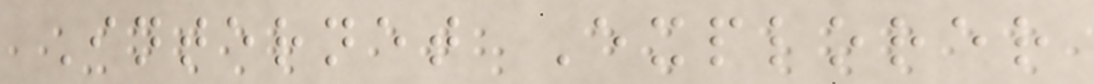Internet Explorer
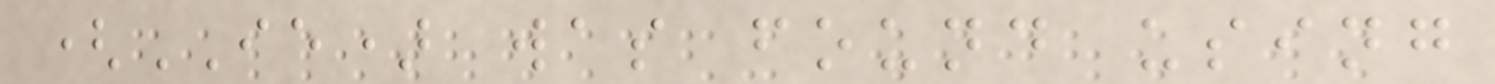(IE) was found using
